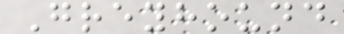Greyhound
